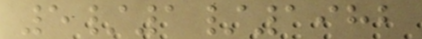5/1/1982
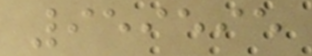959595
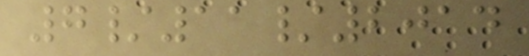7/11/2014
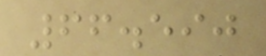66.590
